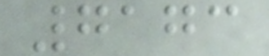7173
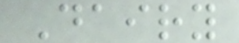Dairy
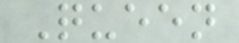Queen
